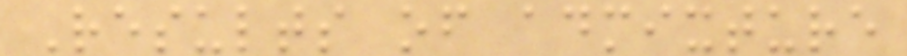Results of admixture
